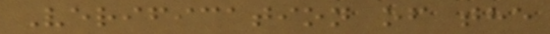Verification of the
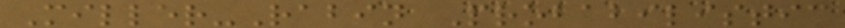Miller-Rabin Probabilistic
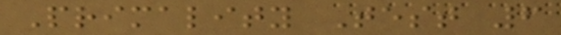Primality Test 6
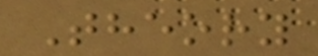Theory
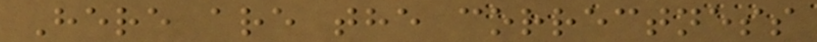Here are the correctness
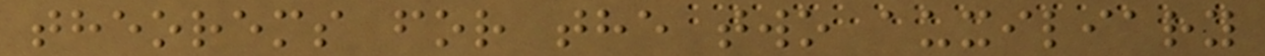theorems for the two auxiliary
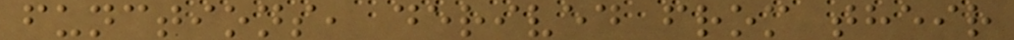functions, derived from their
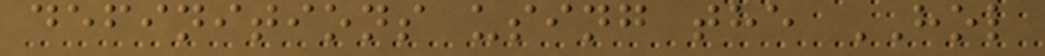definitions using the HOL
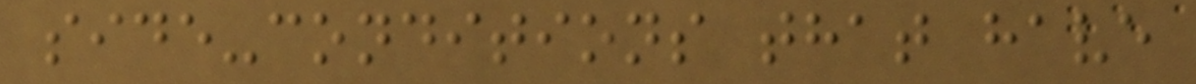side-conditions that have
